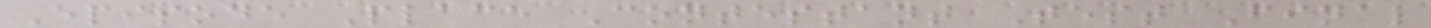Episode Place Contestant Test Final
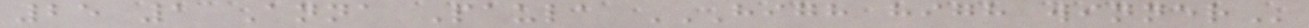25 1 Anna Paula HIGH HIGH WINNER
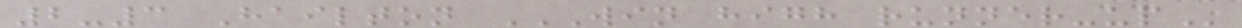2-3 Hailton WIN HIGH RUNNER-UP
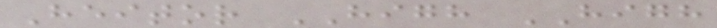Heitor HIGH HIGH
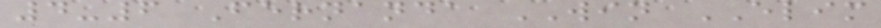4-6 Fernanda WIN ELIM
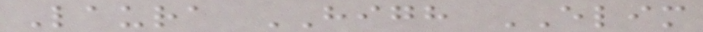Laura HIGH ELIM
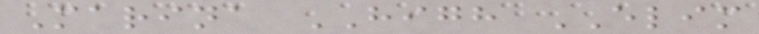Marina HIGH ELIM
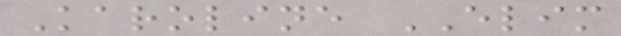Karoline ELIM
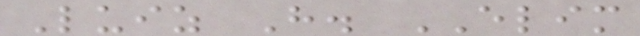Luiz H. ELIM
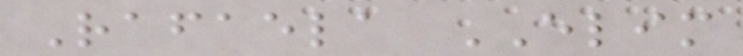Rafaela ELIM
